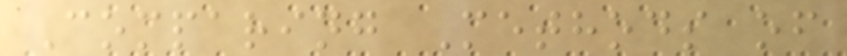Comparing Methods of
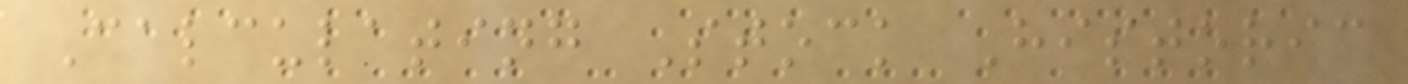Calculating Stock Historic
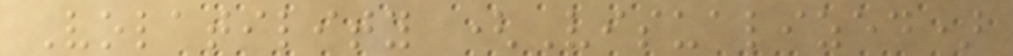Volatility (Visualized)
